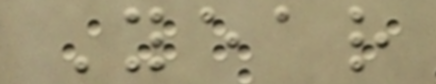Year
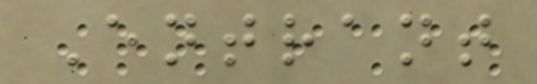Entrant
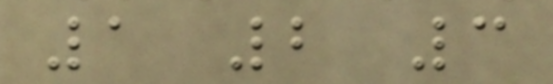1 2 3
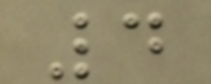4
